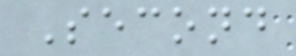Second
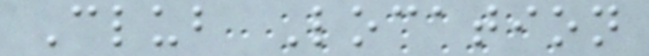Club Location
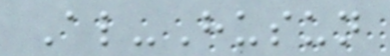Al-Husun
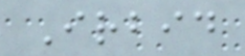Irbid
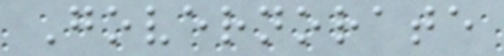Governorate
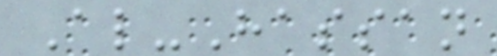Al-Hassan
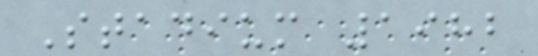Stadium 1982
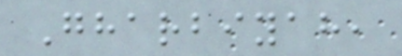Gharbiyah,
